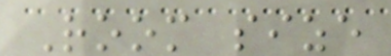Room size
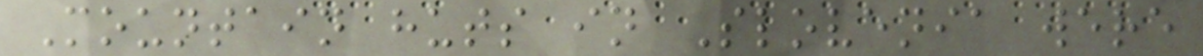Mountain huts in Slovenia were
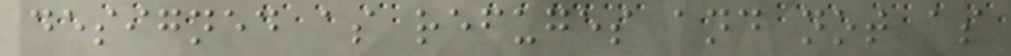designed as refuges and not as
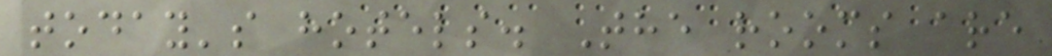today's hotels. The rooms are
